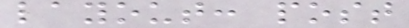layout: post
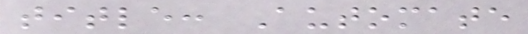title: Automate
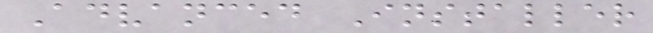Advanced Installer
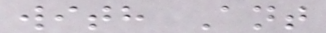with Ant
